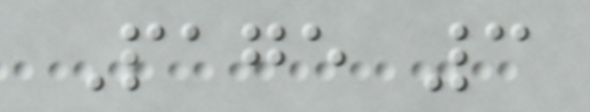Page 3
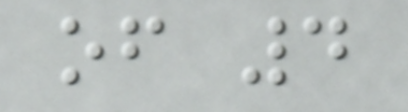of 4
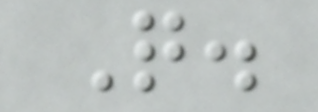Q.
